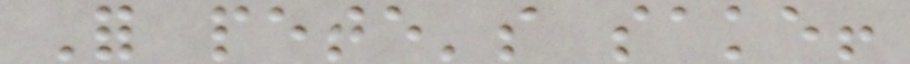For pete's sake!
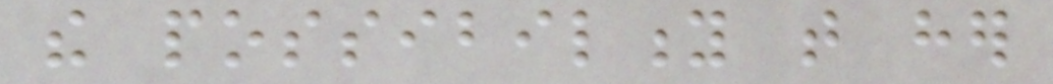the possibility that her
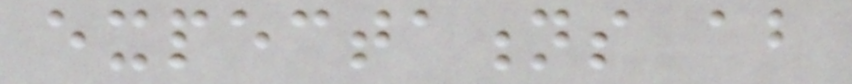expectations about
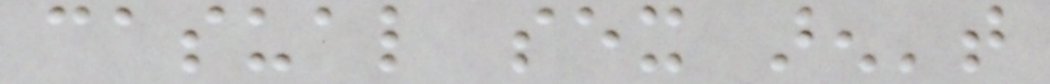casual sex aren't
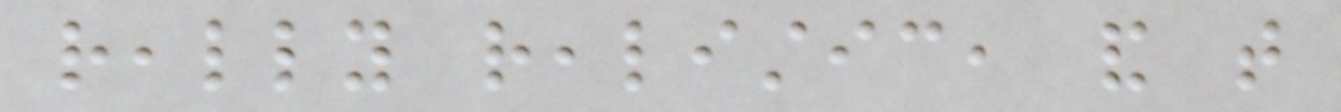really realistic, and that
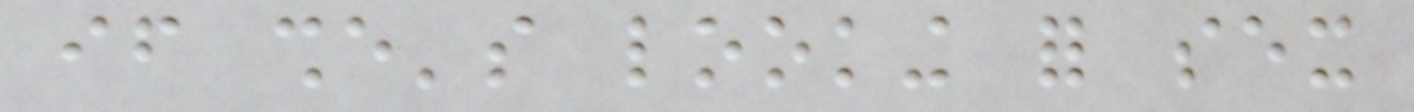if she's looking for sex
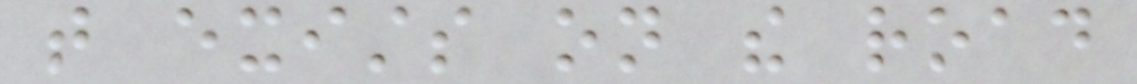that exists on the road
